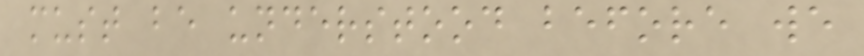must be understood before we
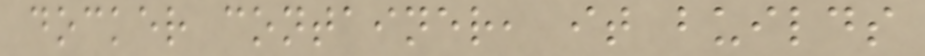docker container, it builds
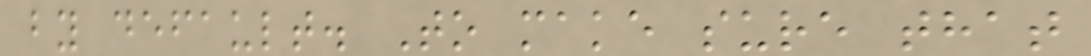by default. To make sure that
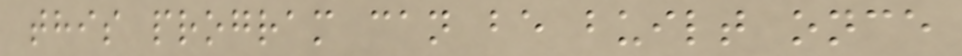this program can be built once
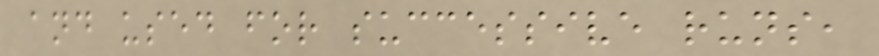and used for successive runs,
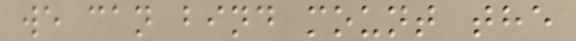we can bind mount the
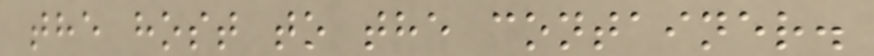the host to the container.
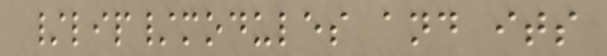/lip/modules and its
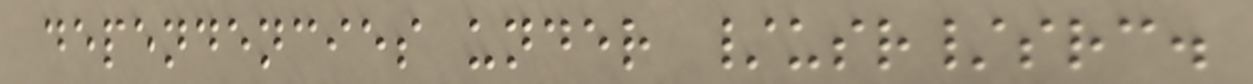dependencies under /usr/src.
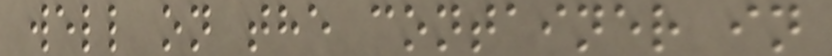well on the container in
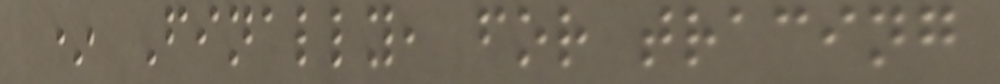* Finally, for tracing
